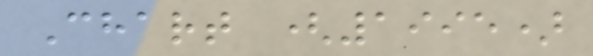Chart (1995)
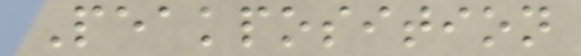Peakposition
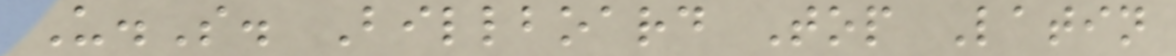U.S. Billboard Top Latin
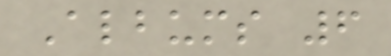Albums 6
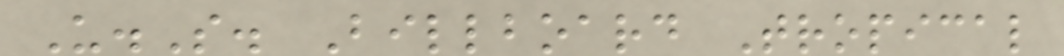U.S. Billboard Tropical
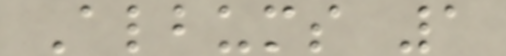Albums 1
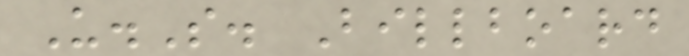U.S. Billboard
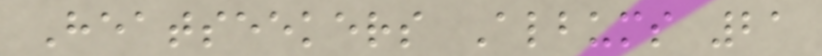Heatseekers Albums 21
